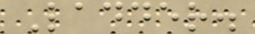Ladder.
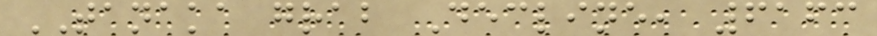TANAKA grab Decline, 6163
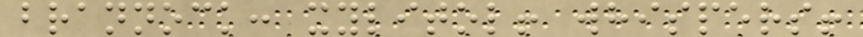brannock: xylitol! whispers!
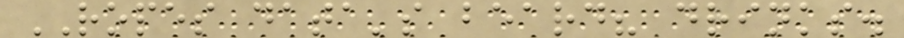ROPES data's beard? drinks.
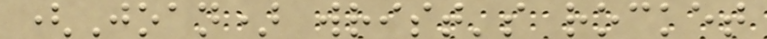(Joan) wrist's rocket
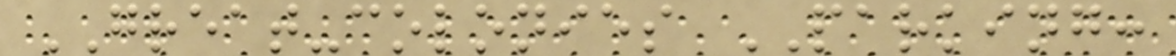GREAT-colonies PARKING:
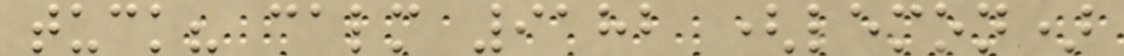tuck? calm 9182 (lemon)
